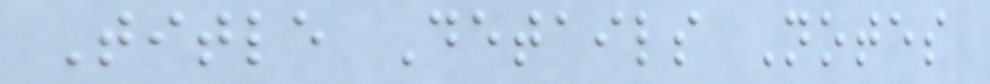Title Details Notes
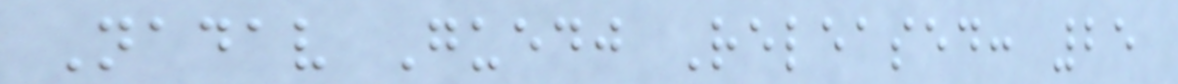Nadav Guedj Released: 25
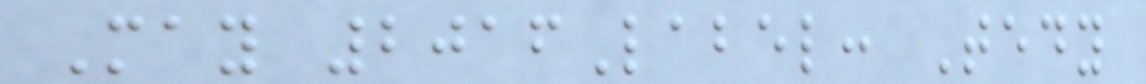May 2016Label: Tedy
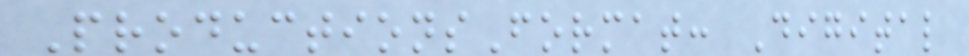ProductionsFormat: Digital
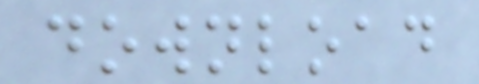download
